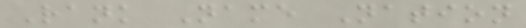Rank Name Nation
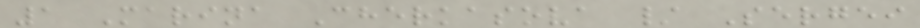1 Marina Cherkasova / Sergei
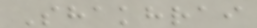Shakhrai
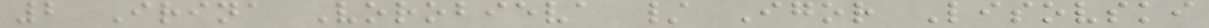2 Irina Vorobieva / Igor Lisovski
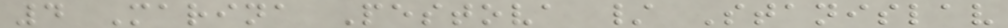4 Marina Pestova / Stanislav
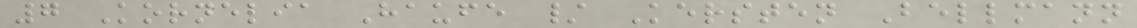7 Kornelia Haufe / Kersten Bellmann
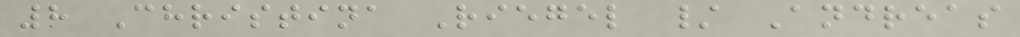8 Christina Riegel / Andreas
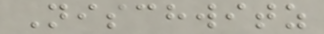Nischwitz
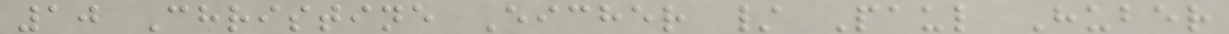10 Christine Eicher / Paul Huber
